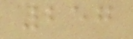257
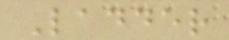Ladder
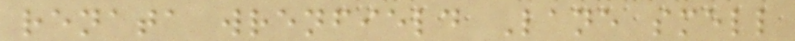renata wrenfield Lane smell
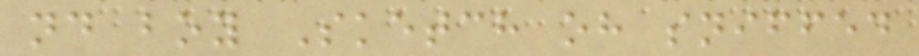nd boy Sketch oh sniffed
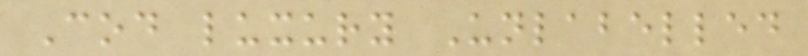Cod luxury Unlabelled
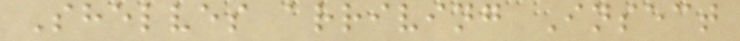Shelves arriving Insect
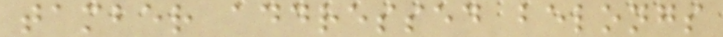tamber addressed belongs
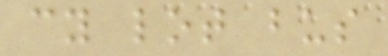cy lot bus
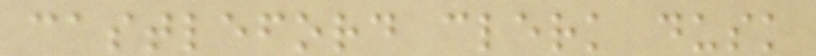castleford clerk dusk
